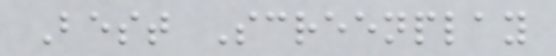Best Screenplay
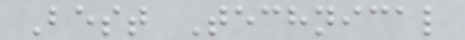Best Technical
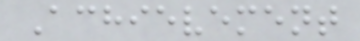Achievement
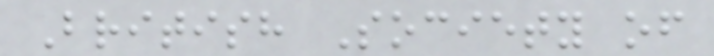British Society of
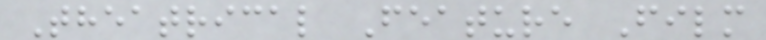Theatrical Feature Film
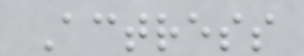Actress
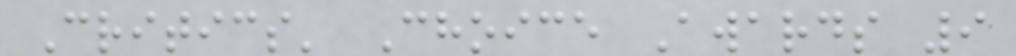Critics' Choice Awards 9
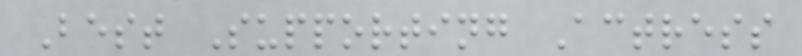Best Supporting Actress
